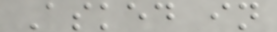Asked in
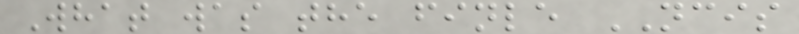What was the finle NCIS
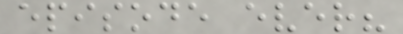episode ever?
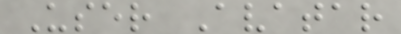User Avatar
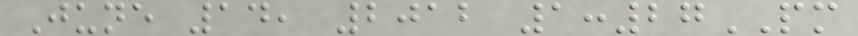June 14, 2012 1:27PM
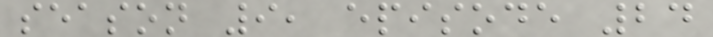season 9, episode 24
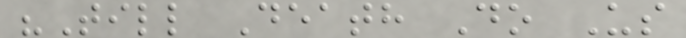"Till Death Do Us
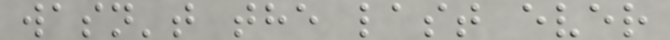wasn't the last ever
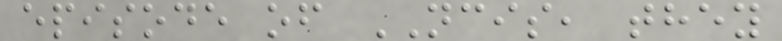episode of NCIS, they
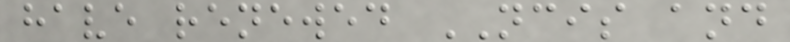have renewed NCIS and
